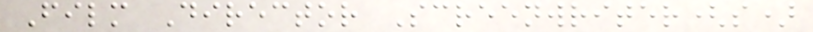Film Director Screenwriter(s)
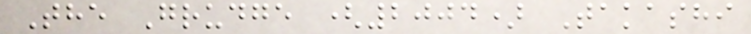The Grudge (2004) Takashi
